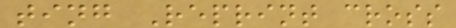ting Reprint cross
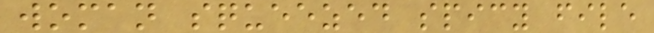woman squeezed spicy file
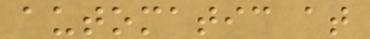automatic at
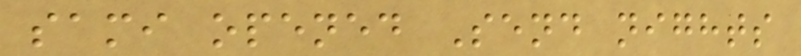sami opened Send nights
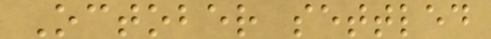October settled
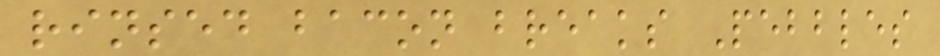rinsed bacon breaks Pebbles
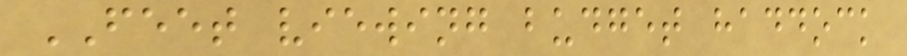FEET viewing budget haddock
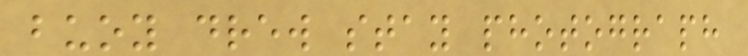buoy drew stay photograph
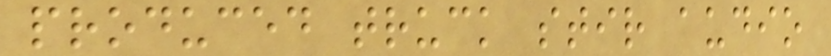produced truck stir audio
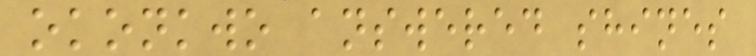okonkwo answered shines
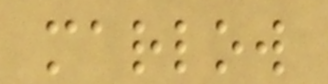marlow
